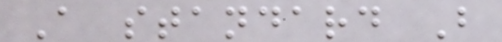A standard B
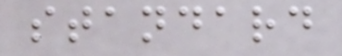standard
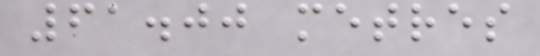61.00 metres
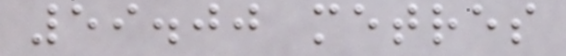59.00 metres
